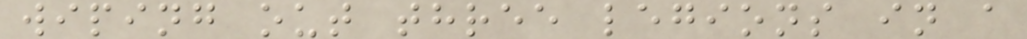wiping out three legions in a
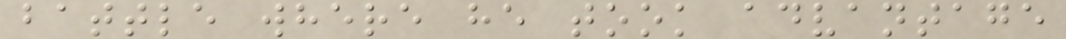battle where he took advantage
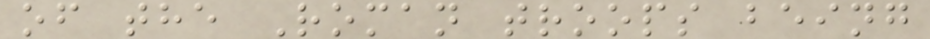of the Roman troops being
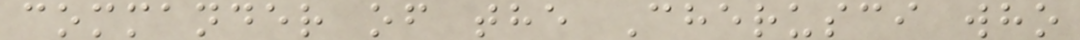commander of the Cherusci who
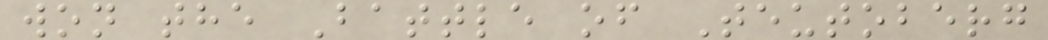won the Battle of Teutoberg
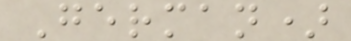German)
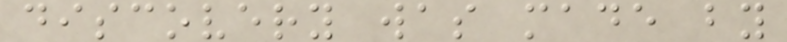discovery was made by
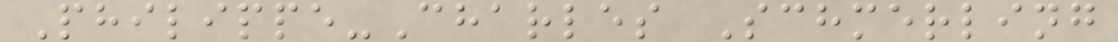Philippe-Charles Schmerling
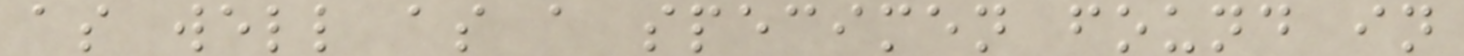as well as a specimen found in
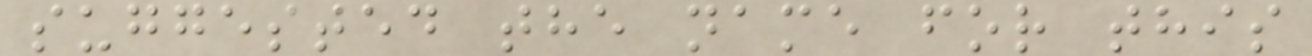suggested the name for this
